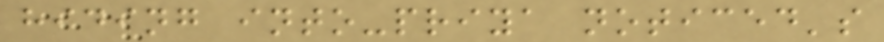hiding into-priya noticed's
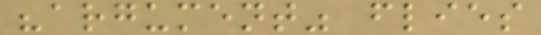"argument" flies
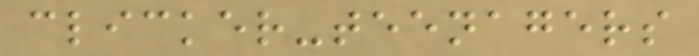clicker-teenagers
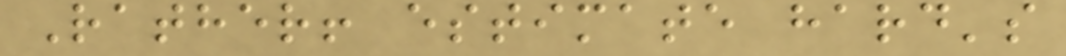Rather! estimate hard's
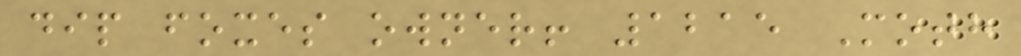dip foxes owner! 1215 Moth
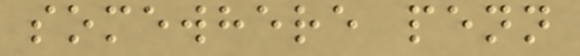somewhere penn
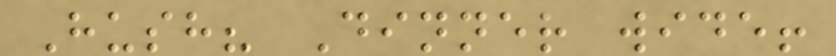Hush? Dinner wide!
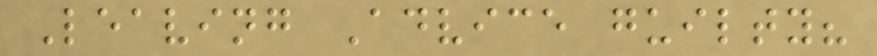Leaving Advice guilty?
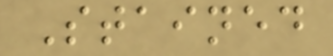Stained
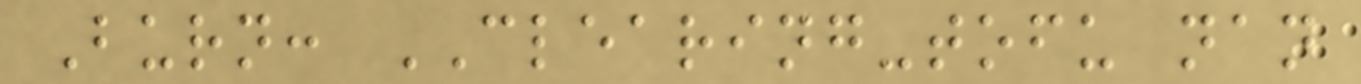Burn: CLEARING-tofu nan
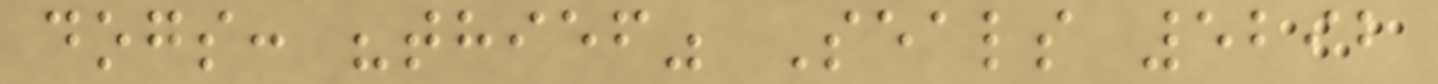dogs: "thief" Seals 5292
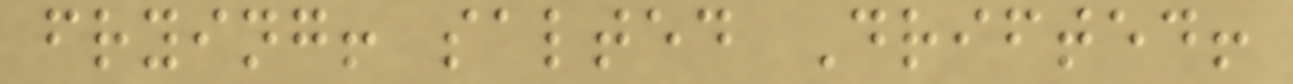frying! salted Drifted!
